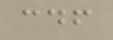cdf
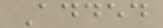Added
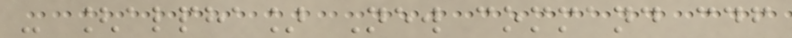- [alpha] New command cdf
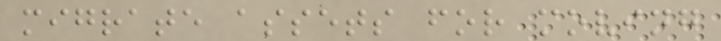migrate assets for moving
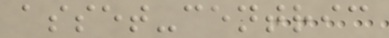asset-centric
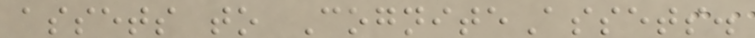assets to CogniteAssets.
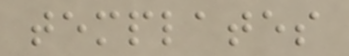templates
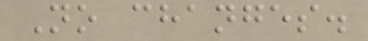No changes.
